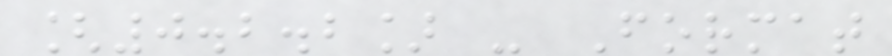[0.2.2] - Format
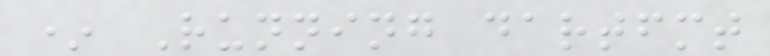* Running dartfmt
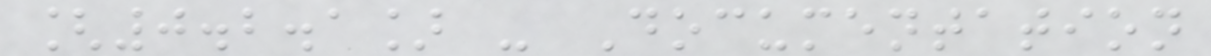[0.2.1] - Documentation
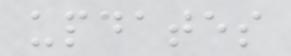updates
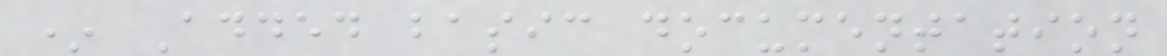* Added basic documentation
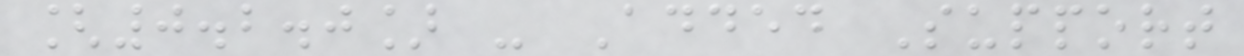[0.2.0] - Added Support
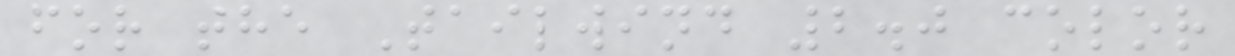for the Tailwind 2.0 color
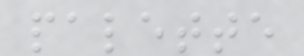palette
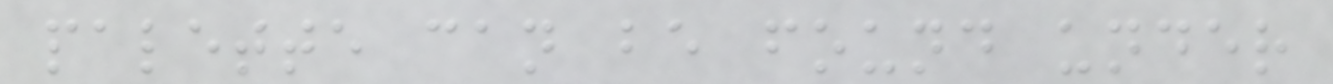palette can be found under
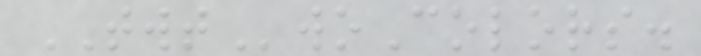TWTwoColors.
